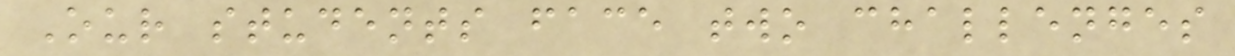Our students face two challenges
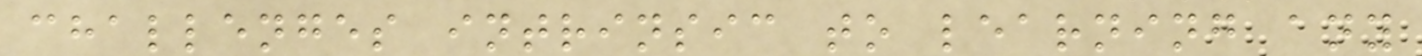challenges intrinsic to learning any
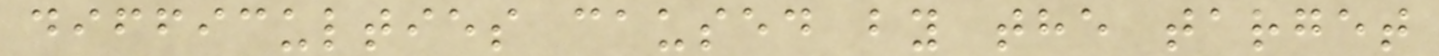difficulties caused by the target
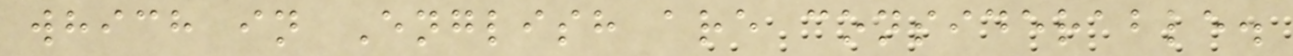which in English are considerable.
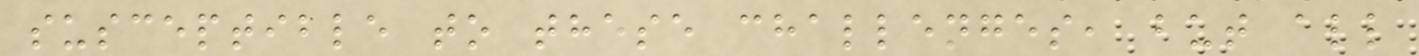susceptible to these challenges, but all
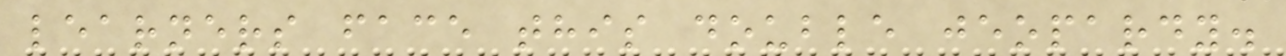learners face this double jeopardy.
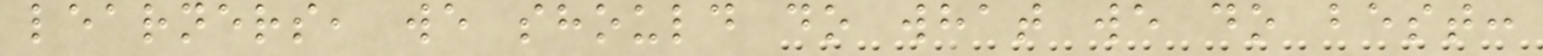learners, we should do what we do best:
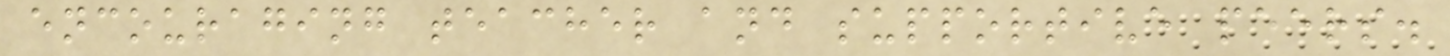encouraging teacher and supportive peers.
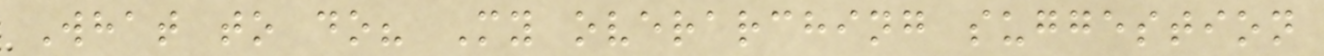What to do? My overarching suggestion
